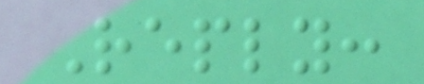Reply:
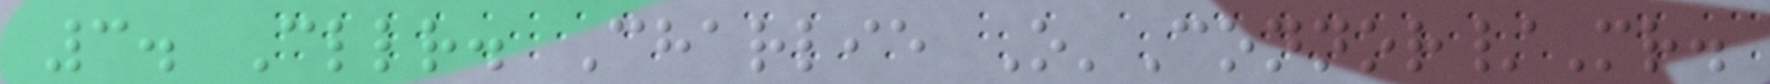3. Cllr. Charlie O'Connor/Mr.
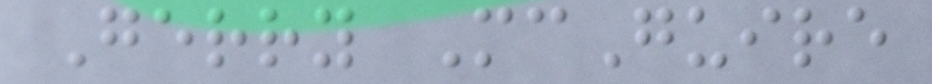Gerry McGuire
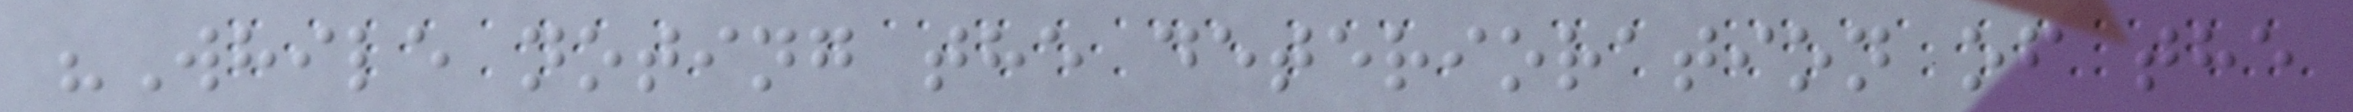"While noting the deterioration of the
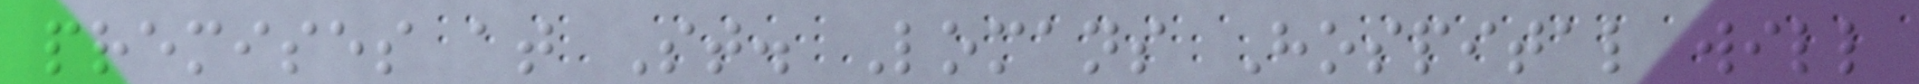premises at St. Lomans Hospital will
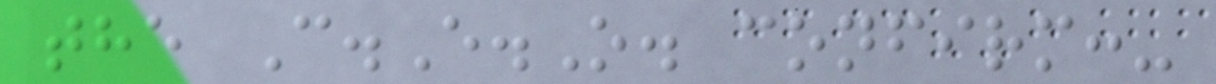the C.E.O. confirm:-
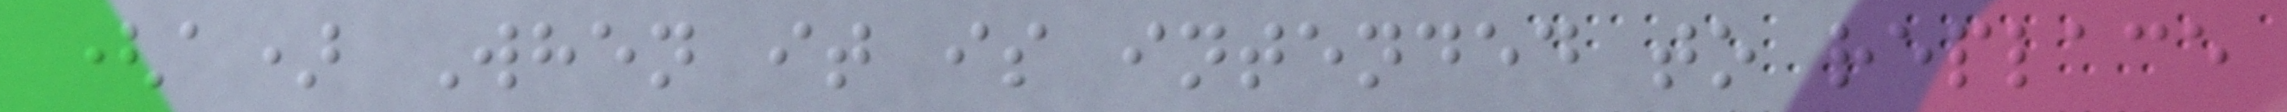(a) When it is intended to replace
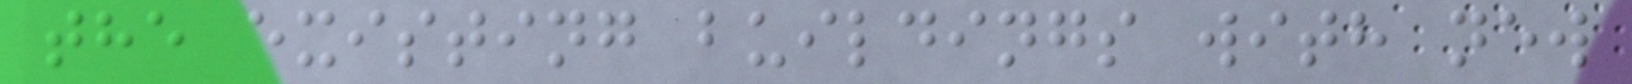the existing buildings with new
